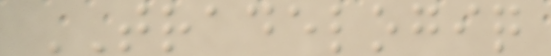TRADELOGIQ
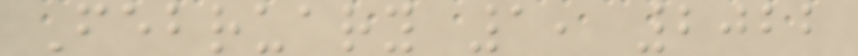February 1, 2022
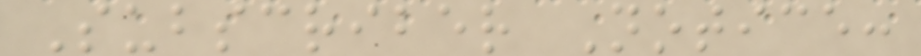Subscriber Notice:
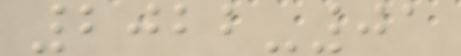2022-01
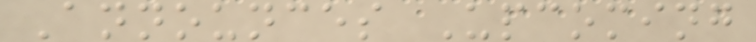Announces Upcoming
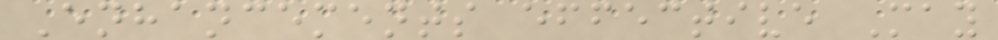Enhancements effective May
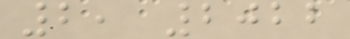2, 2022
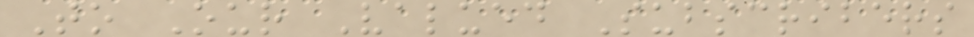To Our Valued Subscribers
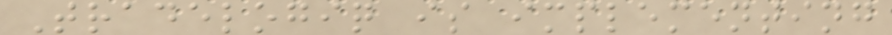Tradelogiq is implementing
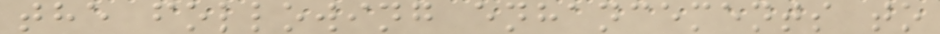the following enhancements to
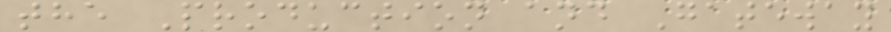the Production and Gateway
